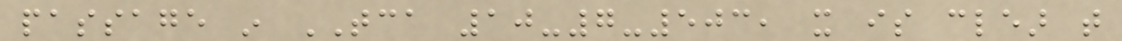passage in TCA 10-7-503, it is clear that
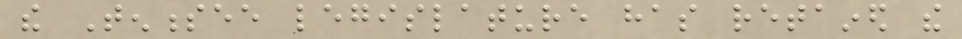the Tennessee legislature has retained the
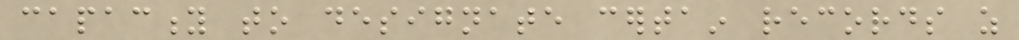capacity to designate certain records as
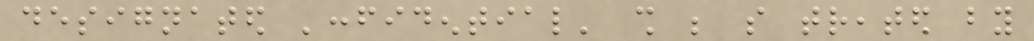designated 'confidential' shall be so treated by
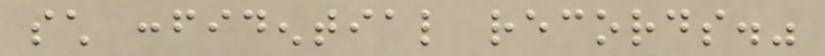such confidential records."
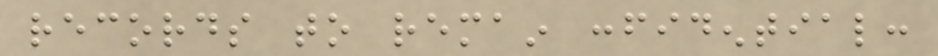records to remain confidential:
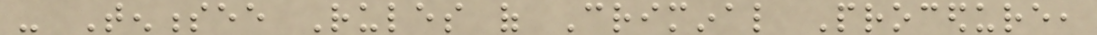- Tennessee Rules of Criminal Procedure,
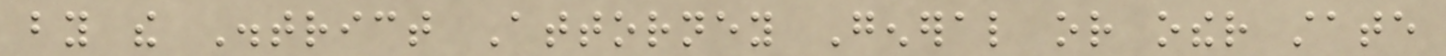by the District Attorney General or other state
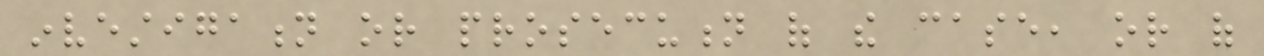investigation or prosecution of the case, or of
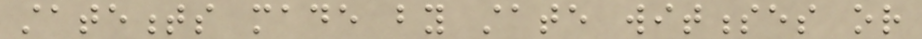statements made by state witnesses or
